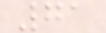71
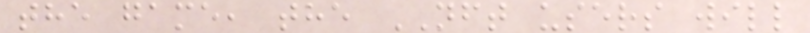the game, the NFT users will
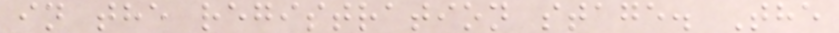in the registration stage. The
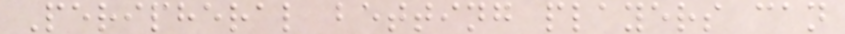Peripheral betting players can
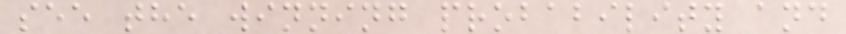see the winning probability and
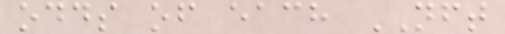odds of each NFT
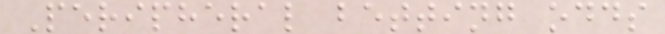Peripheral betting odds
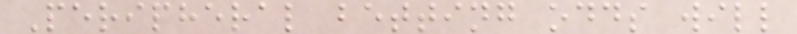Peripheral betting odds will
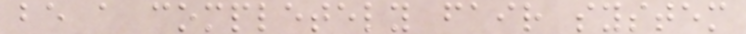be a completely fair system
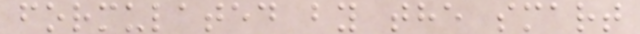formulated by the smart
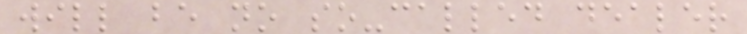will be no so-called dealer
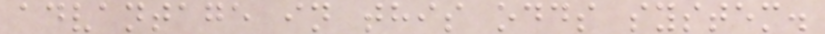advantage in this odds system.
